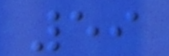59
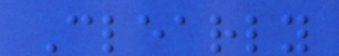Clearly
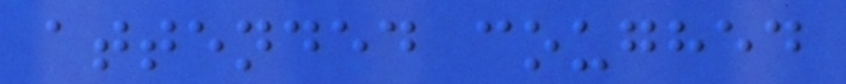attended coughed
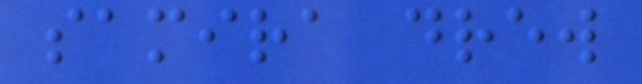samira drew
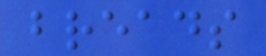breads
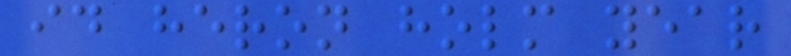id heron holm year
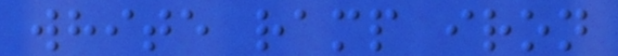white ramp iron
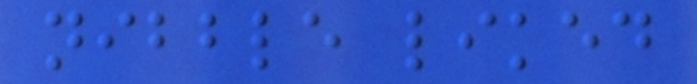nibble liked
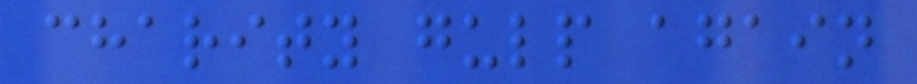charity gulp again
